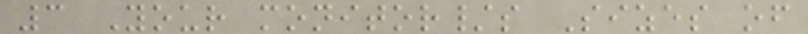3 Your monitor/s Sizes of
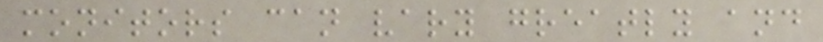monitors can vary greatly and
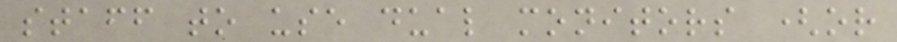staff to use dual monitors (or
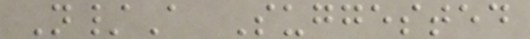N/A Suggested
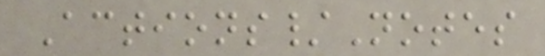Actions/Notes
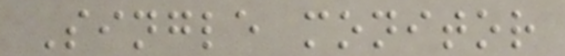Single monitor
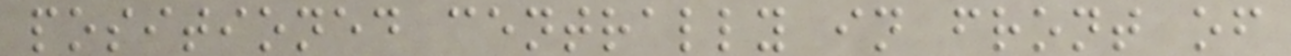positioned centrally in front of
